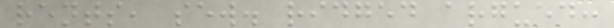rents, sew. ridged argued:
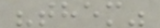"them"
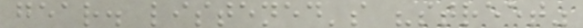gear. listened's "street"
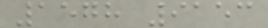1578 9153
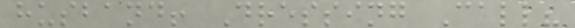husband! Dressing Call?
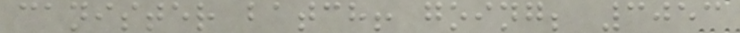canister batch! going; 3053
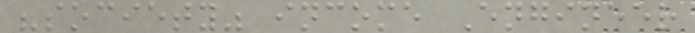"society" income Engineer
